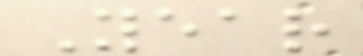Year
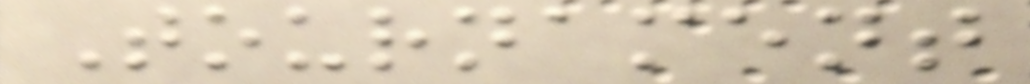Tournament
